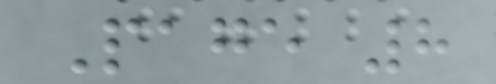Page 8
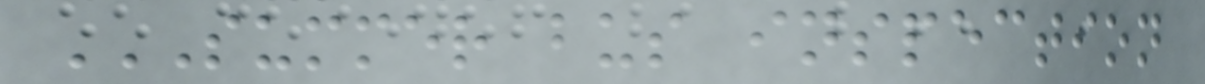SUMMER BUS INSPECTION
